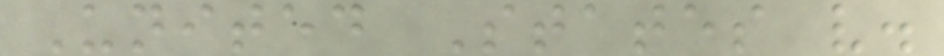United States v.
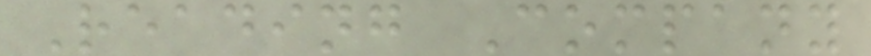Reading Company
